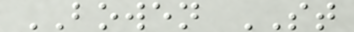BOWEN ST
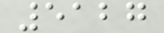5127
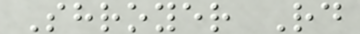Shroyer Rd
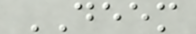DEEM
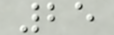25
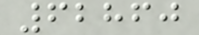62860
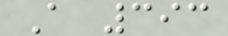A 393
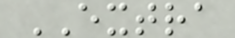EXTRA
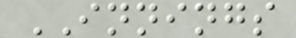INNINGS
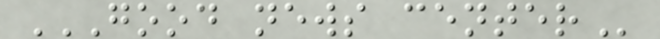GOOD NEWS CENTER
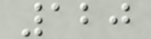120
